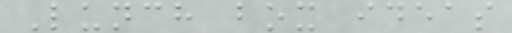Lunch box ideas
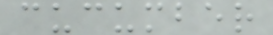cucumber
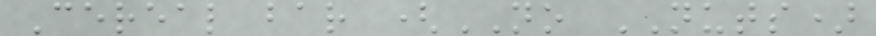Cereal bar (NO NUTS)
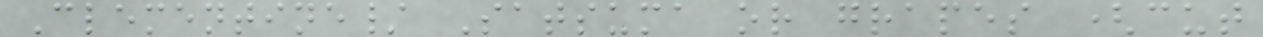Clementine/ Satsuma or grapes (cut
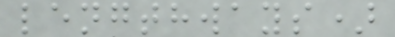lengthways)
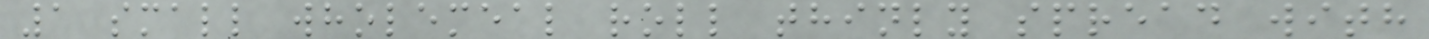1 small wholemeal roll thinly spread with
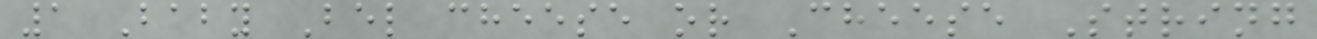1 Baby Bel cheese or Cheese String
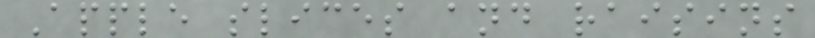Apple slices and raisins
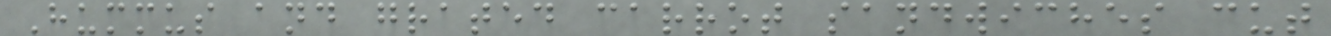Hummus and grated carrot sandwiches cut
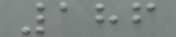186
